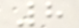8
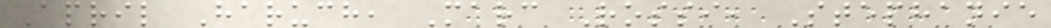April Haruch, Marc Rossi, Stephanie
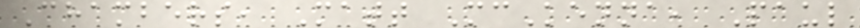Chambers, Matt McKenna, Paul
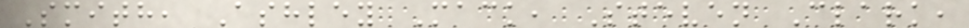Smith, Ashley Mack, Steven Clark,
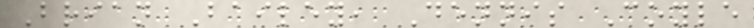Brian Bailey, Dennis Coyle
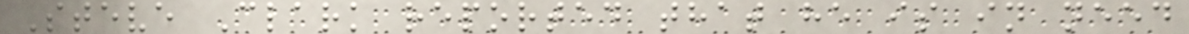Steve Clark reported that he is in need
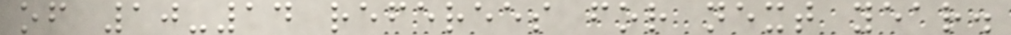of 10-14 referees for next year.
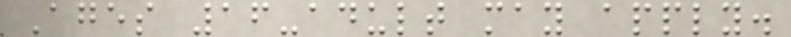Ages 16-adult may apply.
